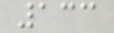133
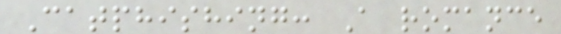Catphishing: A romance
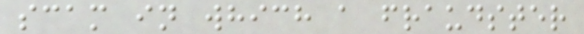scam in which a fraudster
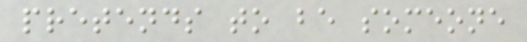pretends to be someone
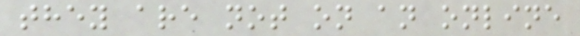they are not on an online
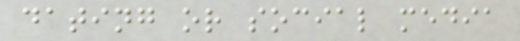dating or social media
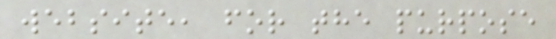website, for the purpose
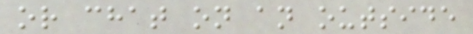or chat on an outside
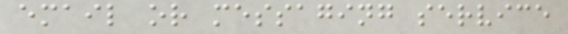email or messaging service
